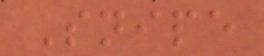Snipe
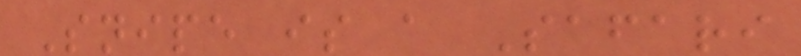Snipe is a Safari
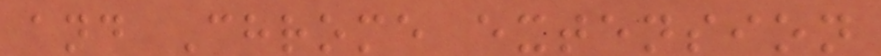and Chrome extension
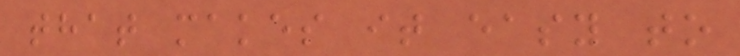that makes it easy to
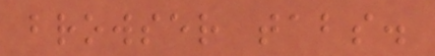browser tabs.
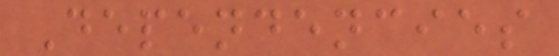Dependencies
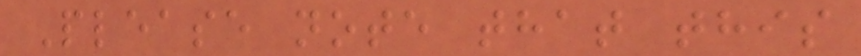Please note that this
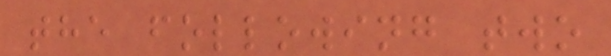the following two
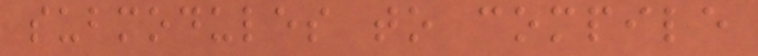submodules to compile
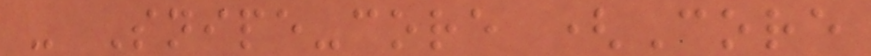- Snipe-core (Core
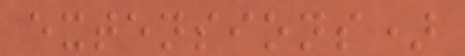extensions)
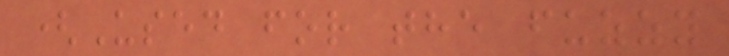(Used for the fuzzy
